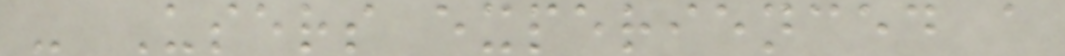- Users experienced a
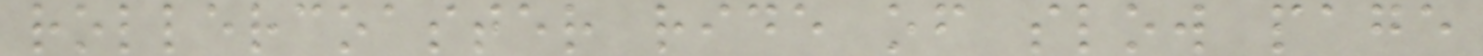rollercoaster ride of slow page
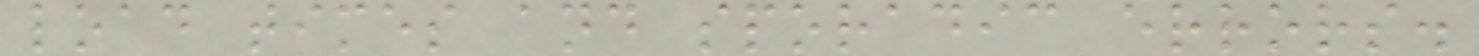load times and sporadic errors.
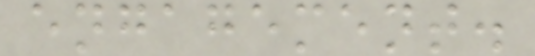engagement.
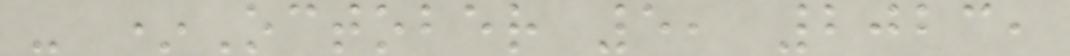- *October 5, 2023,
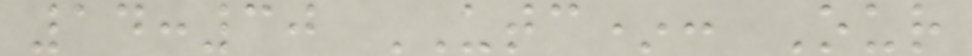14:30 UTC*: Our
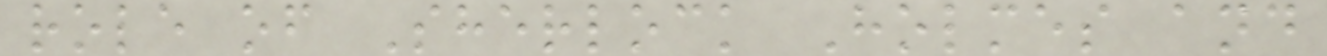role of Sherlock Holmes and
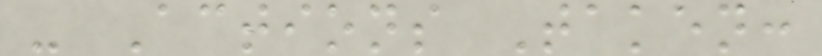- Actions Taken:
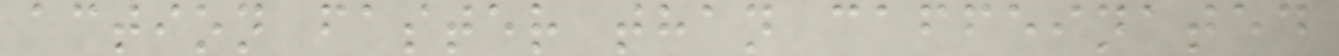action faster than caffeinated
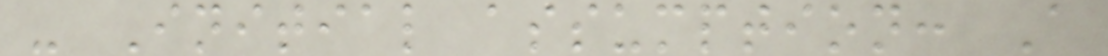- Initial assumption: A
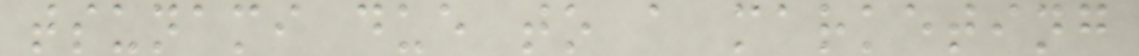tsunami due to a marketing
